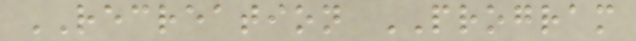RECREATION PROGRAM
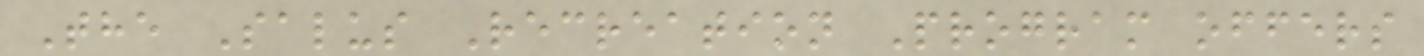The Salus Recreation Program offers
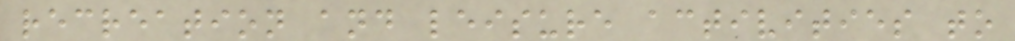recreation and leisure activities to
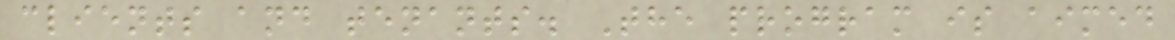clients and tenants. The program is aimed
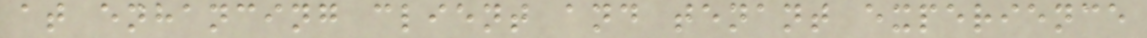at enhancing client and tenant experience
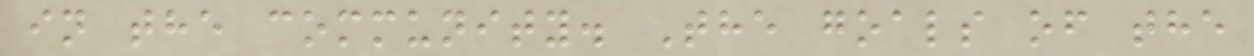in the community. The goals of the
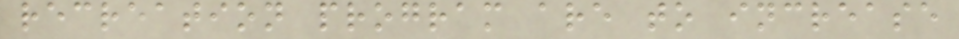recreation program are to increase
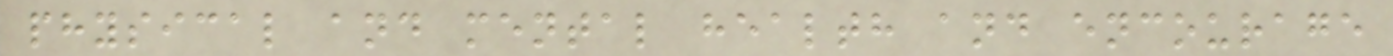physical and mental health and encourage
